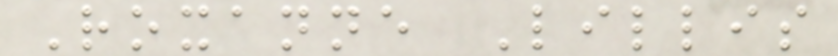Roxanne Lillis
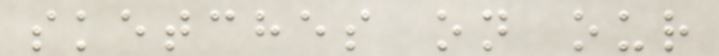sketches on our
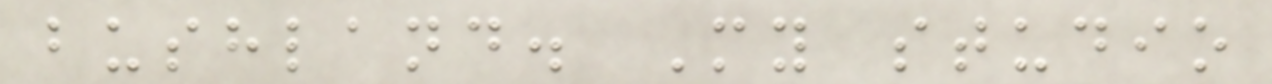bushland. My studio
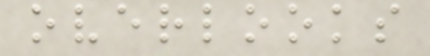overlooks
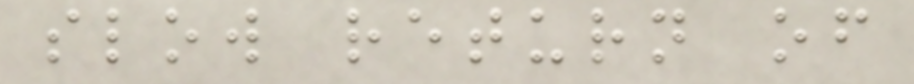slow return of
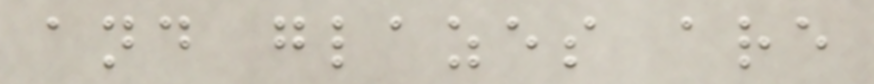and glazes are
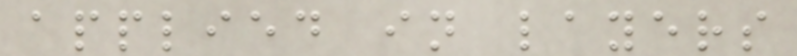applied in layers
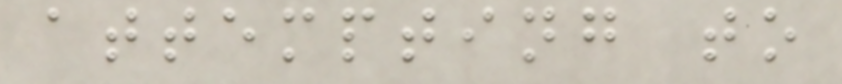attempting to
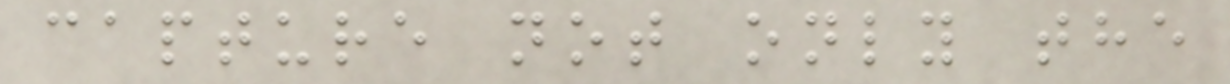capture not only the
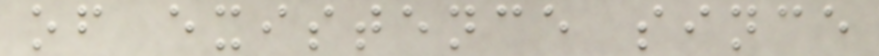of existence since
